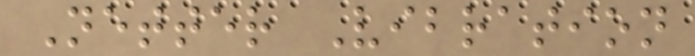Netter Vibration
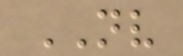NV
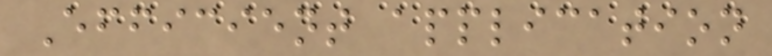Efficient application
